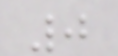0
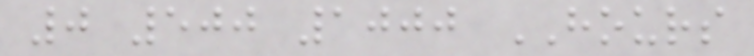0 500 1000 HOURS
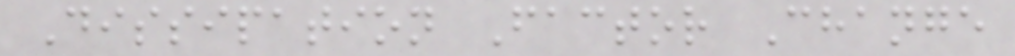Dissipation Factor Change
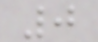0
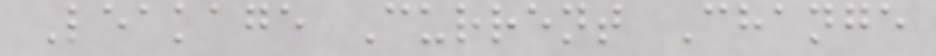Leakage Current Change
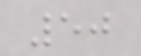50
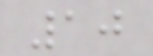10
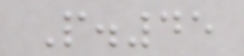P.45
